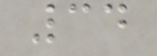34
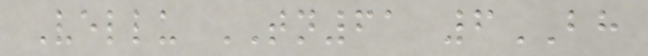Vellu TN61 6BH
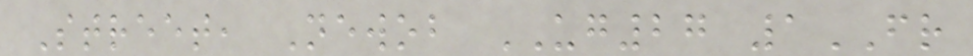Street, Newob UG27 1FR
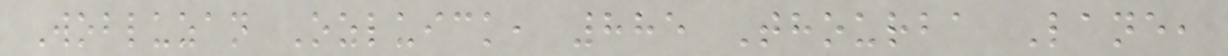Wobluzan Ozluick, 885 Thourba Lane,
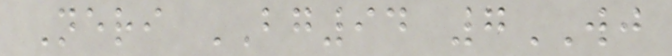Neri BG94 7WJ
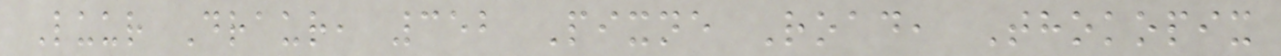Luur Draur, 352 Pixne Road, Thokopix
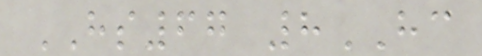HS67 8HC
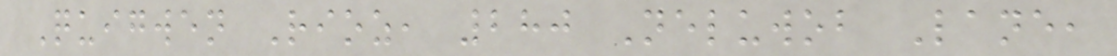Quigwen Rioz, 280 Neluwob Lane,
